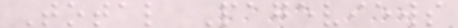Total Pageviews
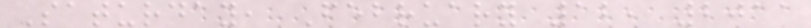Saturday, February 12, 2011
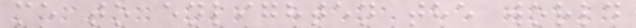me to enlighten the world
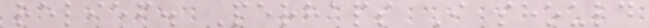relief. Perhaps I should
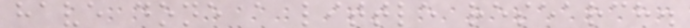have done a little research.
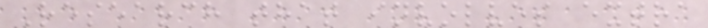Research that involves extra
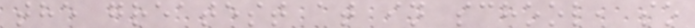the greatest at in school, so
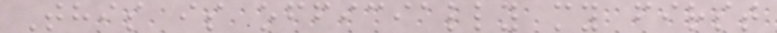This is officially my first
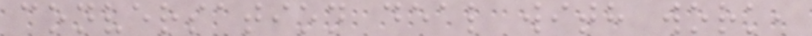conversation deal with work,
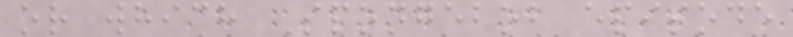or which Spongebob episode
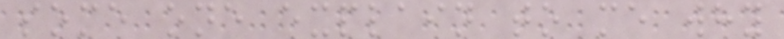some one explain to me why
